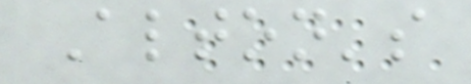Alton's
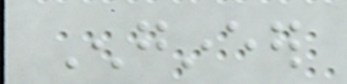Engineer
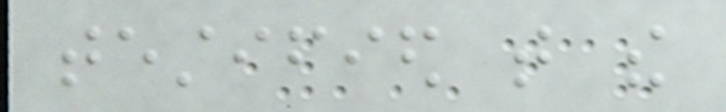testified that the
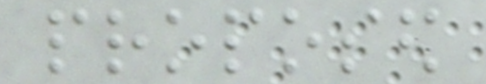proposed
